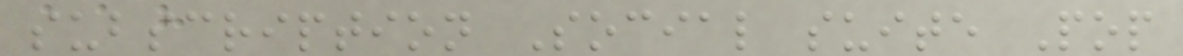subscription Social suite Pop
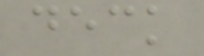deck
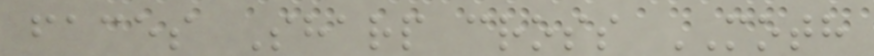faces Sharp cross MOTH
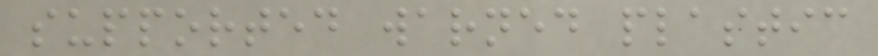supported warned plastic
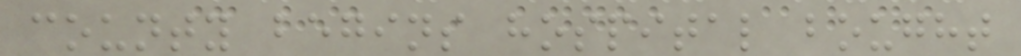county begins hospital bought
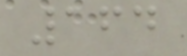164
